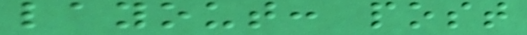layout: post
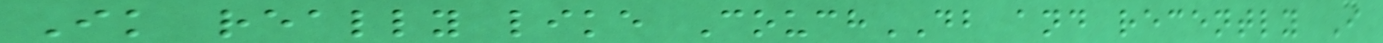Ik really like CouchDB and recently I
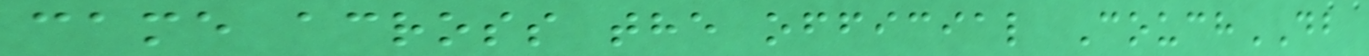came across the official CouchDB
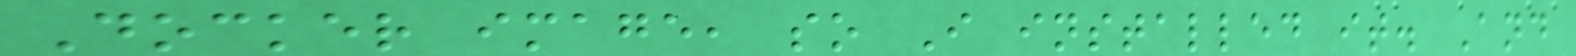Docker image, so I installed it. And
